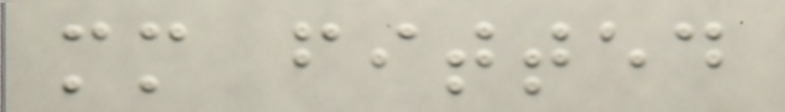mm fitted
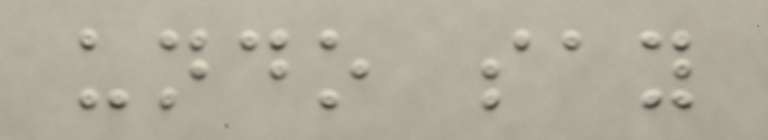undo say
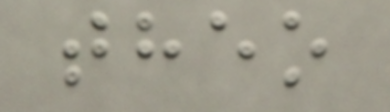theo
